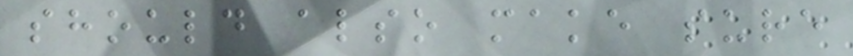should also make sure
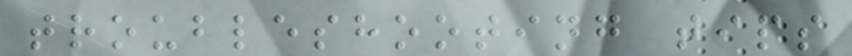troubleshooting tips
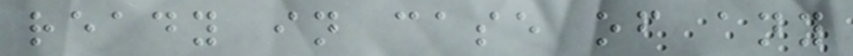ready in case of any
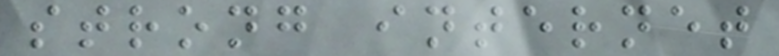strong internet
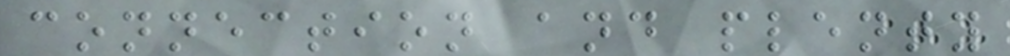connection and plenty
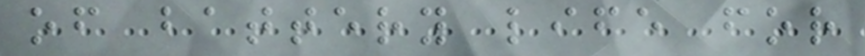of battery life for
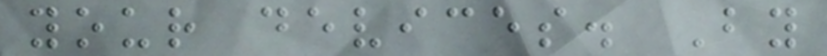your devices. By
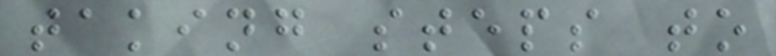taking steps to
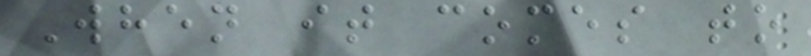When it comes to
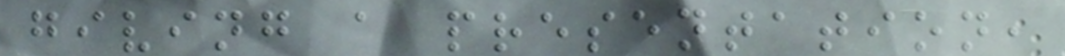giving a presentation,
